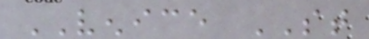VENICE ST
